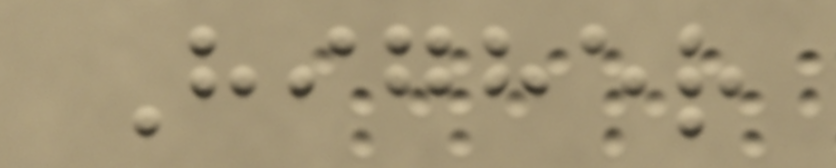Higher
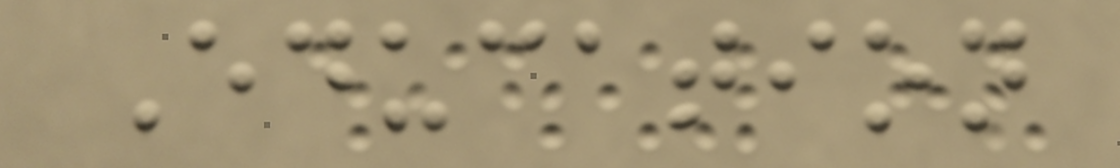Education
